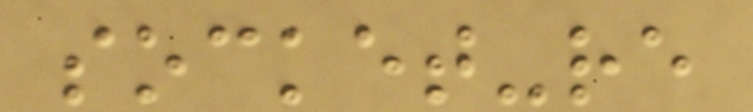socket-re
